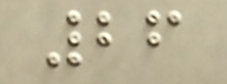26
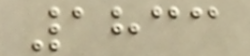1833
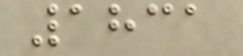1831
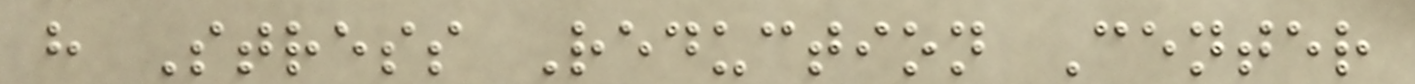h Stress Reduction Center
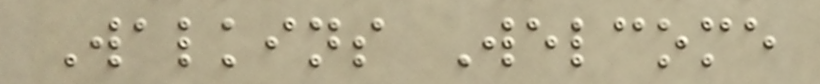Walkins Welcome
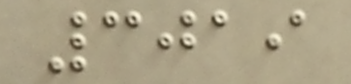3019
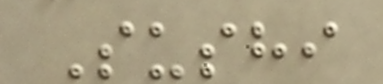Sushi
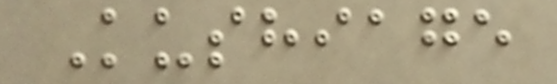Kushiage
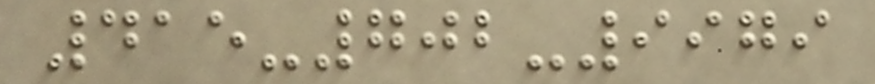415-702-9979
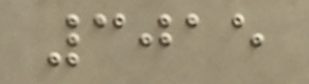3015
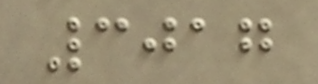3017
